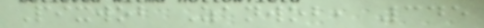Pixwob Zanwob, 345
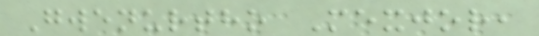Gwenurtho Mexjor,
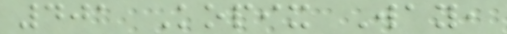401 Kopix Way,
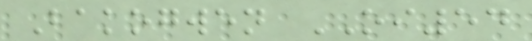Bakogwen OI54
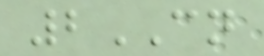2CN
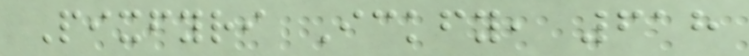Pixfyri Ickfy, 618
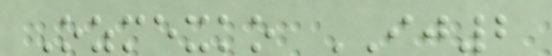Ozmexko IJ2
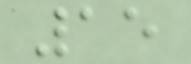15
